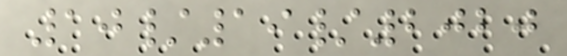10/19/2020
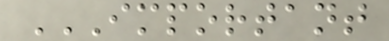IMPORTANT
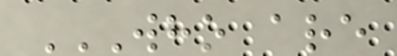WHO ARE
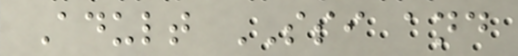Adult SSI and
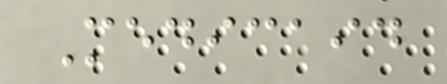Medicaid
